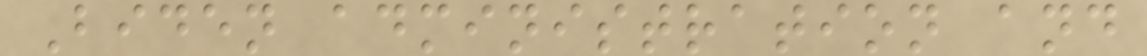Biden administration and
